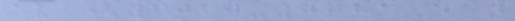dv (2020-0281E)
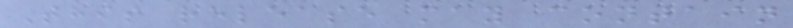This release may contain
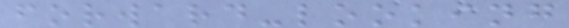forward-looking
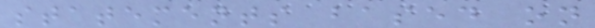statements based on
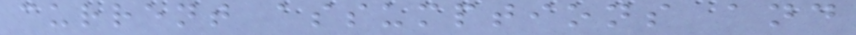current assumptions and
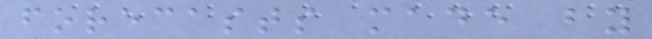forecasts made by
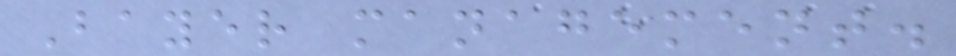Bayer management.
